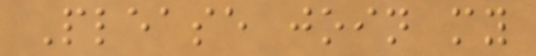Please join my
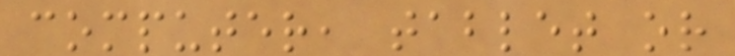computer, tablet or
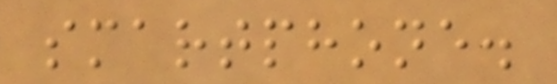smartphone.
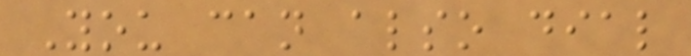You can also dial
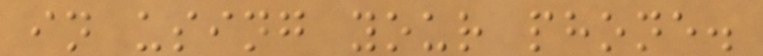in using your phone.
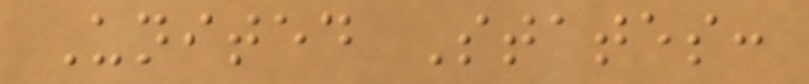United States:
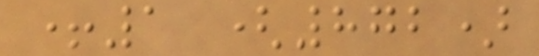+1 (872)
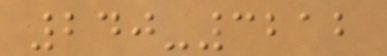240-3212
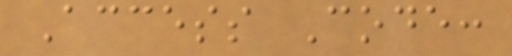Access Code:
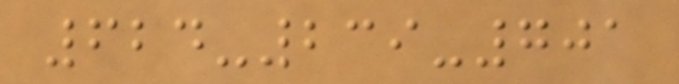624-239-701
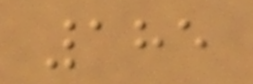185
